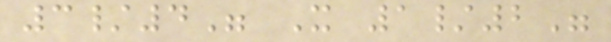3/4" X 1/2"
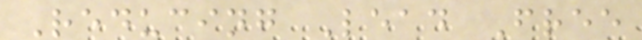Reducing Lead Free
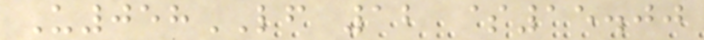U058LF 12 $15.00
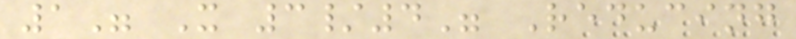1" X 3/4" Reducing
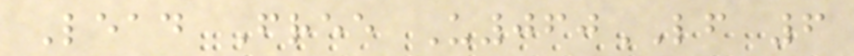Lead Free U060LF 6
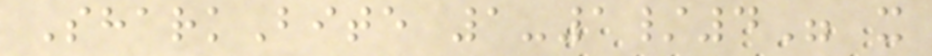SharkBite 1-1/4" x
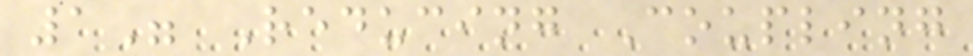1" Reducing Coupling
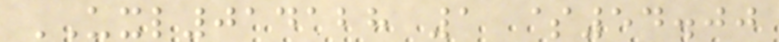UXL014128 1 $54.00
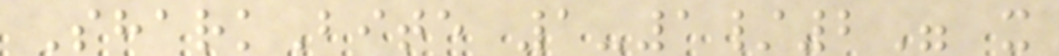SharkBite 1-1/2" x
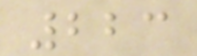223
